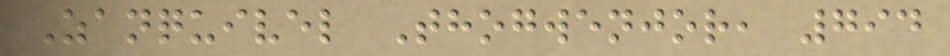Zanquivel Thogwenjor, 794
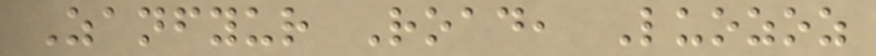Zanfyur Road, Luozoz
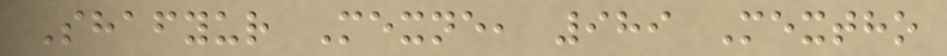Shafyur Mexne, 989 Mextho
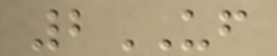2UF
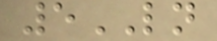5LN
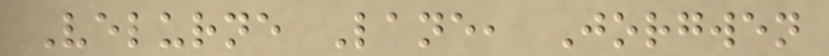Velurne Lane, Jorgwen
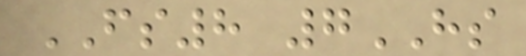FS8 7HS
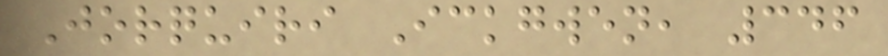Jorquiri Ickgwen, 346
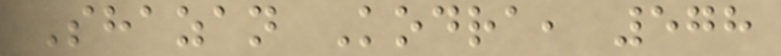Shazan Kodra, 578
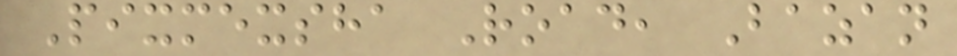Pixmexsha Road, Bazan
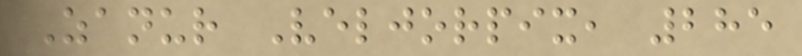Zanur Veljorpix, 285
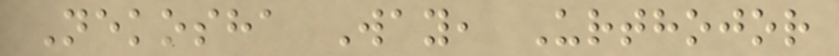Nekosha Way, Urthojor
